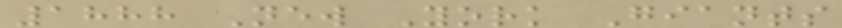1888 New York Giants
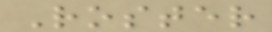Roster
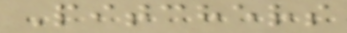Pitchers
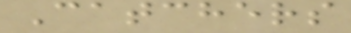Catchers
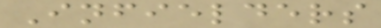Infielders
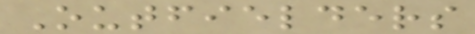Outfielders
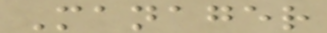Manager
